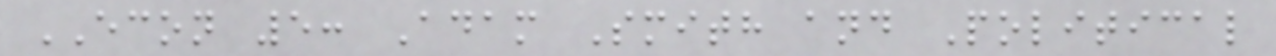ECON 5: Adam Smith and Political
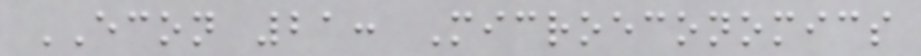ECON 21: Microeconomics
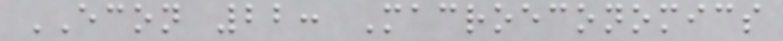ECON 22: Macroeconomics
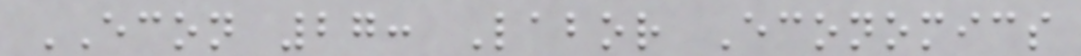ECON 27: Labor Economics
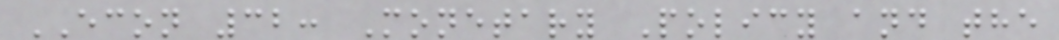ECON 32: Monetary Policy and the
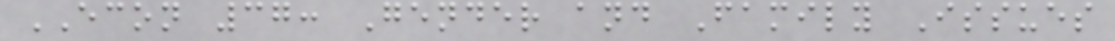ECON 37: Gender and Family Issues
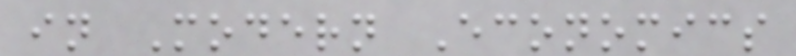in Modern Economics
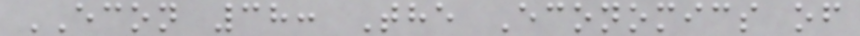ECON 38: The Economics of
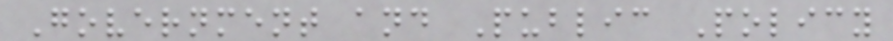Government and Public Policy
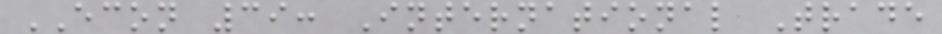ECON 39: International Trade
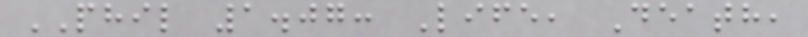PHIL 1.07: Life, Death,
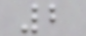2
